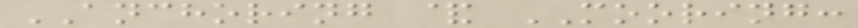ANCHORING & MOORING:
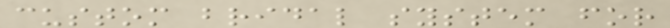custom bridal system for
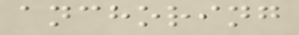anchoring
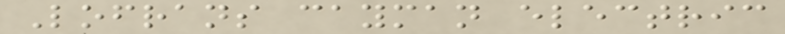Lofrans cayman electric
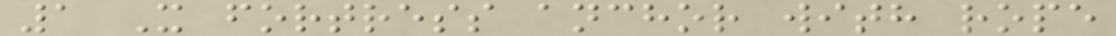1 X fortress anchor with rope
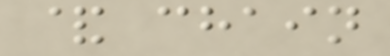& chain
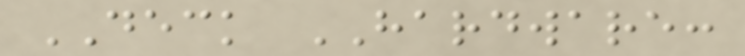DECK HARDWARE:
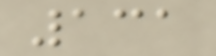131
